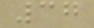37
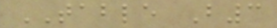TABLE B3
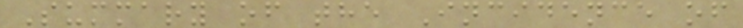Summary of the Incidence of
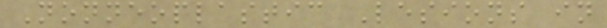Nonneoplastic Lesions in
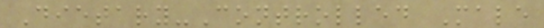Dietary-Controlled Male
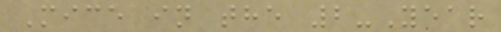Mice in the 2-Year
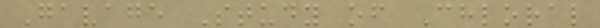Gavage Study of Chloral
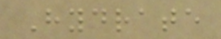Hydrate
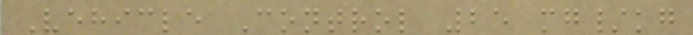Vehicle Control 25 mg/kg
